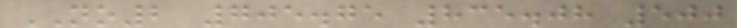NO2 705.75 835.08 500
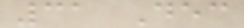31 Dec
